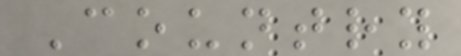Country
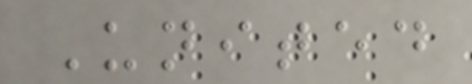United
